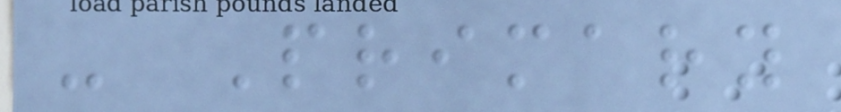- Primary
